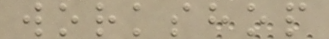workshop
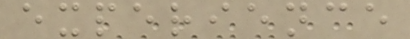experience
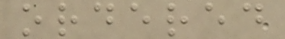ordered
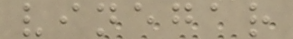vinegar
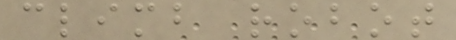climb robot
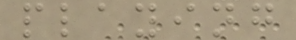playing
